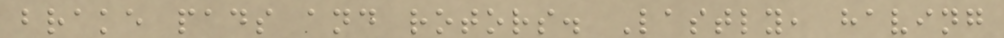brake pads and rotors. Lastly, having
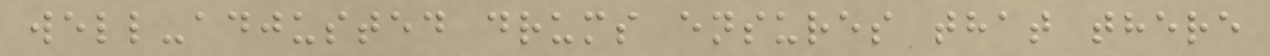well-adjusted drums ensures that there
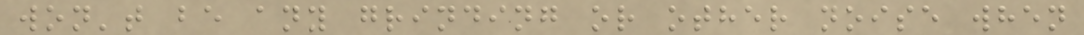won't be any grinding or other noise when
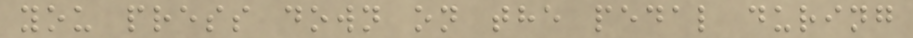you press down on the pedal during
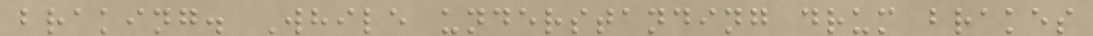braking. While understanding drum brakes
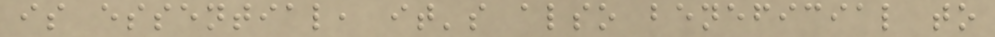is essential, it's also beneficial to
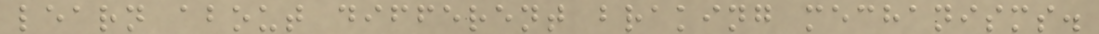learn about different braking mechanisms.
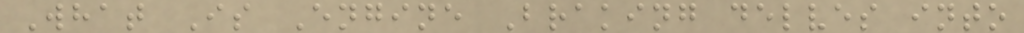What Is Engine Braking delves into
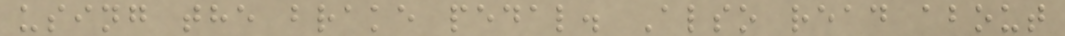using the brake pedal. Also read about
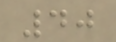40
